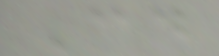Could
